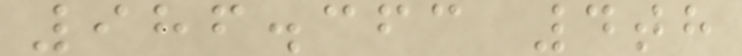986.363 4th
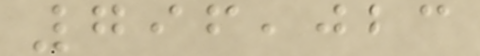796,023
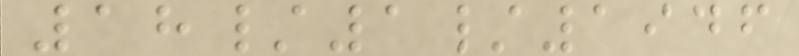18/1/1946
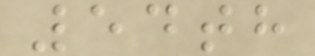54th
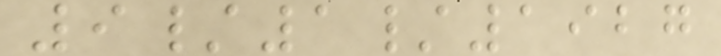9/1/1927
